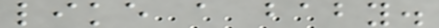like a baby.
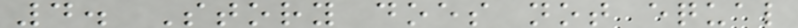4. Story does not equal
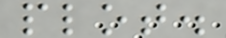plot.
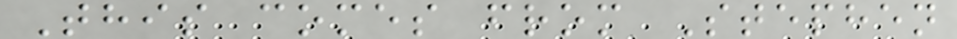This comes from Stephen
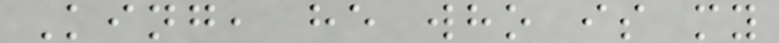King, he who is my
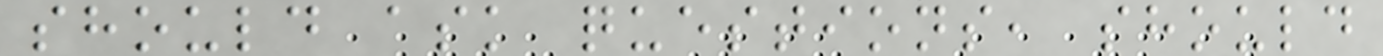should ask questions, should
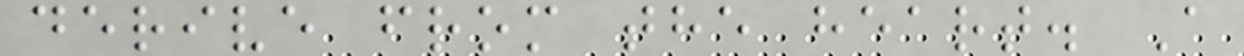derive from the heart. A
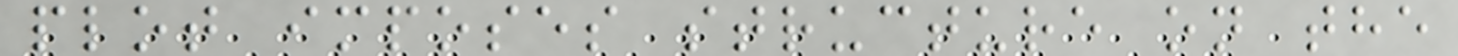plot imposes structure on the
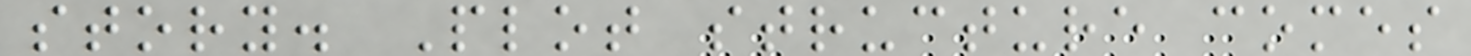story. Plot structure comes
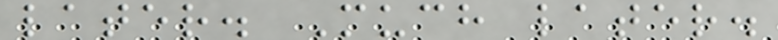later. Much later.
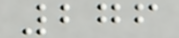276
